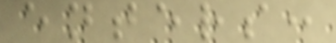enters:
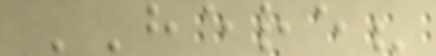HERE?
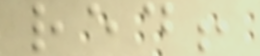red!
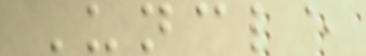Uncle
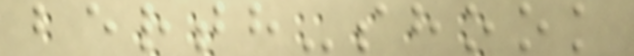berth-shook
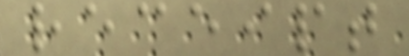receipt
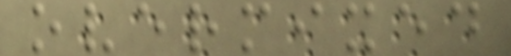overmixed
